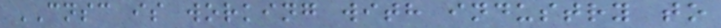CNSC is working with industry to
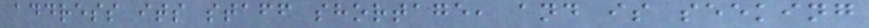address its staff shortage, and is seeking
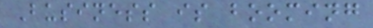Business is booming
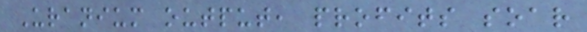Uranium output, profits soar
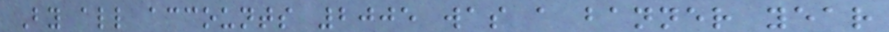By all accounts 2005 was a banner year
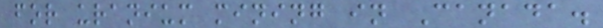for uranium mining in Canada.
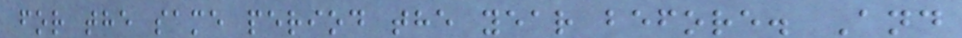for the same period the year before. And
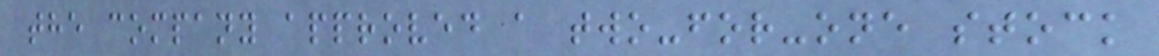the company approved a two-for-one stock
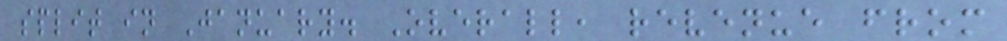split in January. Overall, revenue from
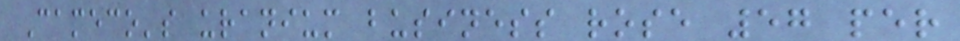Cameco's uranium business rose 57 per
